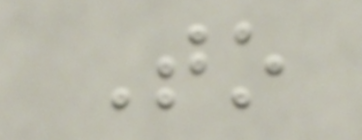To
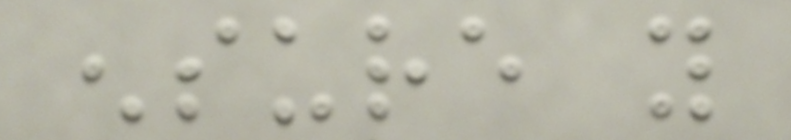ensure you
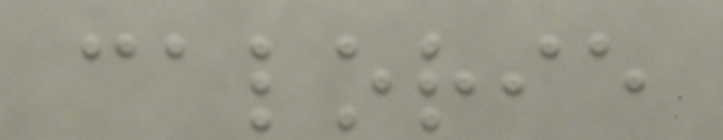calorie
